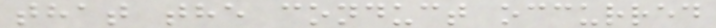that the conduct occurred
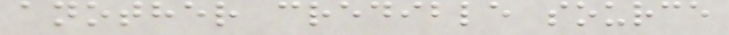another credible source
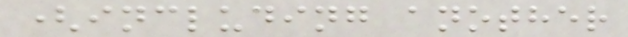(including another
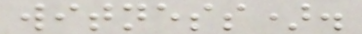witness).
